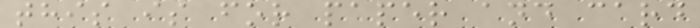this is for paper and card
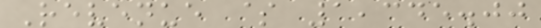Revenue $ 1,345.00
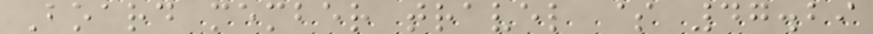Board member travel $ 47.29
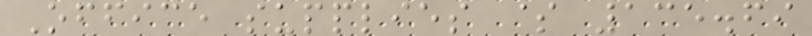Office supplies $ 135.69
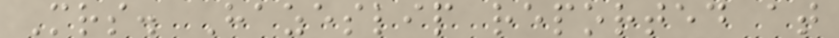Mrs. Hazeslip reported at
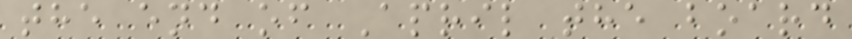the end of April the board
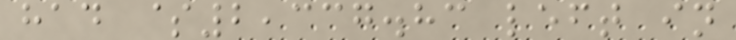had $2,337.83 left in
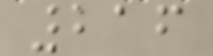216
